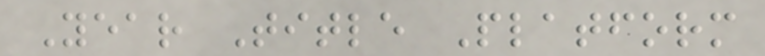Year Title Platform
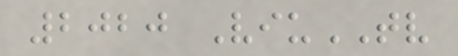2020 ViuTV
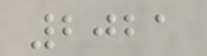2021
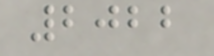2022
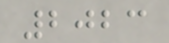2023
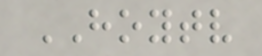HOYTV
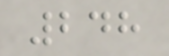248
